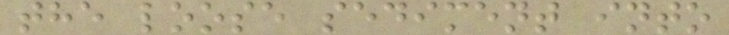the loose sediment into
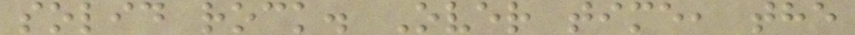solid rock. Over time, the
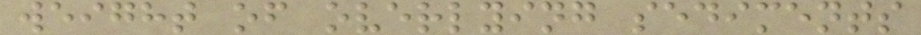weight of overlying sediments
